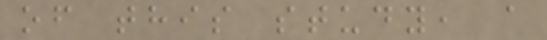of this study, a
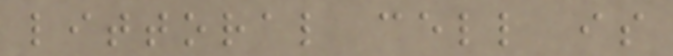littoral cell is
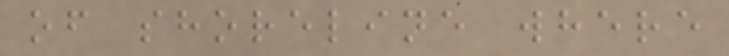of shoreline where
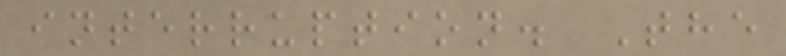interruption. The
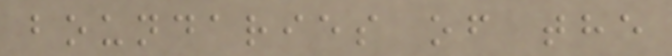boundaries of the
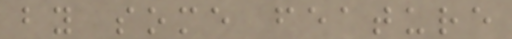by some feature
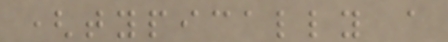(typically a
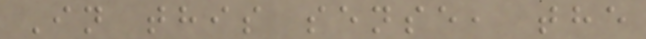In this sense, the
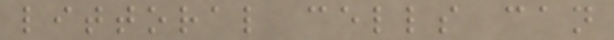littoral cells can
